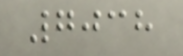7038
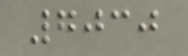7030
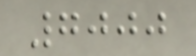7000
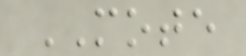MOTE
